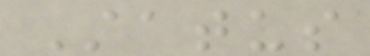Status
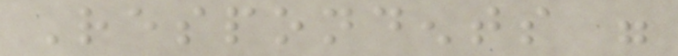Respondents were
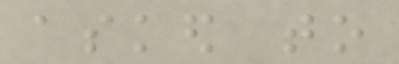asked to
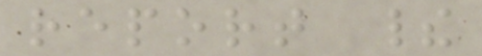report their
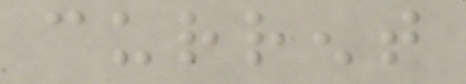current
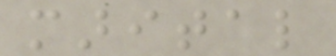marital
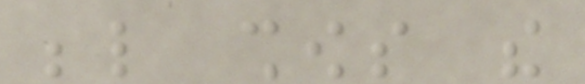below shows the
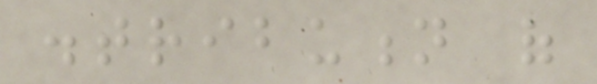distribution of
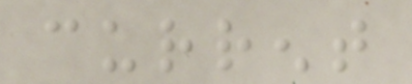current
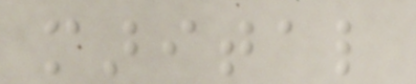marital
